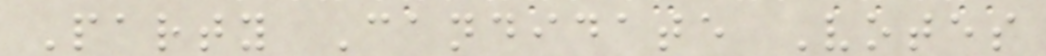Party Candidate Votes
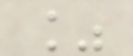%
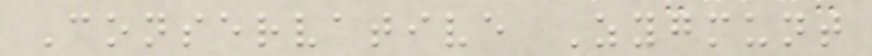Conservative Zygmunt
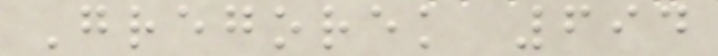Gregorek 694
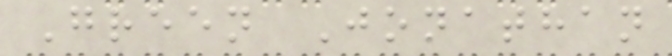Green Jonathan
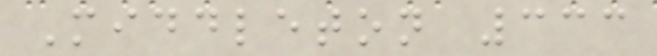Middleton 333
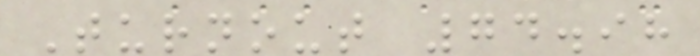Turnout 74.98
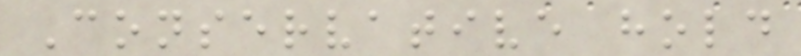Conservative hold
